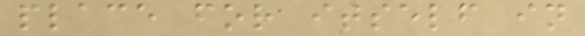place for itself in
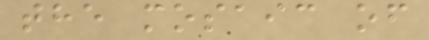the mosaic of
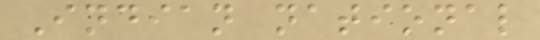Indian national
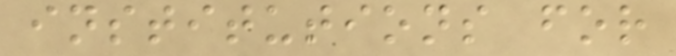institutions for
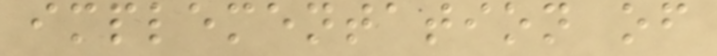implementation of
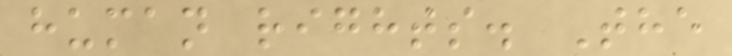human rights. The
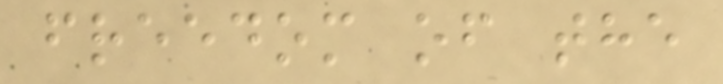freedom of the
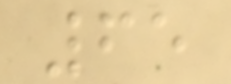65
